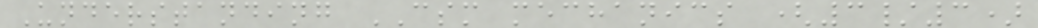Understanding CSM mechanics (3/3)
